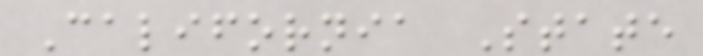California State
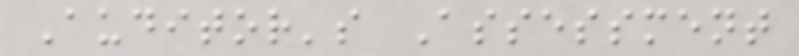Auditor's Assessment
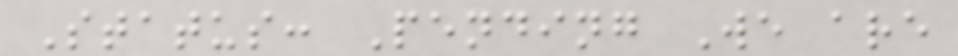Status: Pending We are
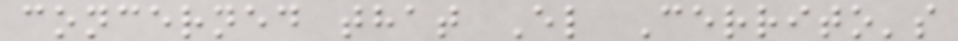concerned that El Cerrito's
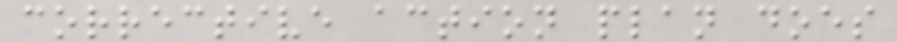corrective action plan does
